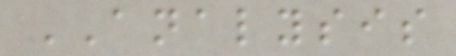ANALYSIS
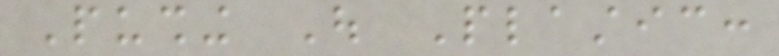Pushing Out Plastic:
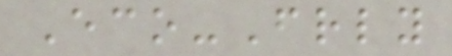Eco-Friendly
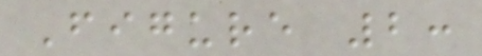Figure 2:
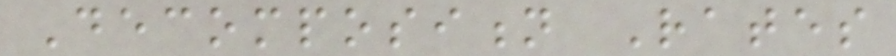Decomposition Rates
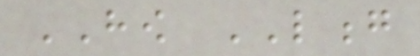HOW LONG
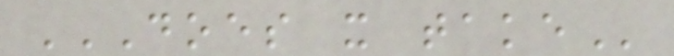DOES IT TAKE
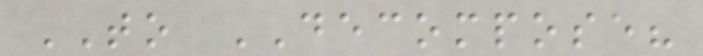TO DECOMPOSE?
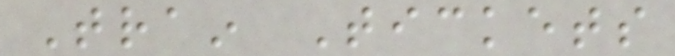Train Tickets
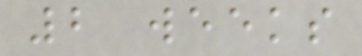2 weeks
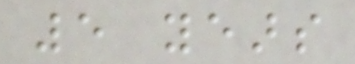5 years
